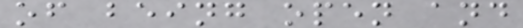of being open and
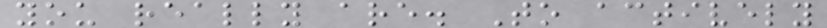you really are. To actively
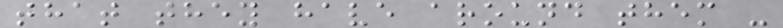that they have around them -
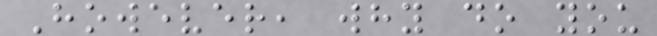However, why do you
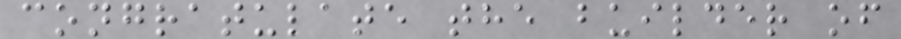congratulate the builder of
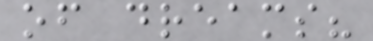of dreams?
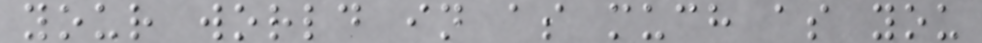your world in as much as you
